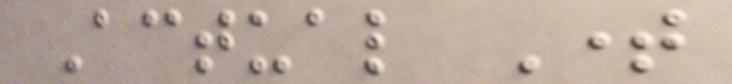Actual Time
